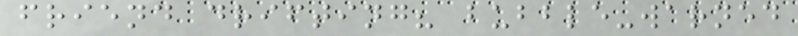friend drifting? bubble-warned
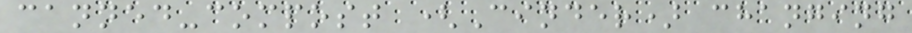canned-compost (Cinder) changing
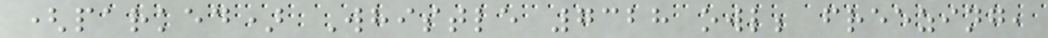(parked) Whistle 7328 owl; freezing,
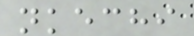nkechi
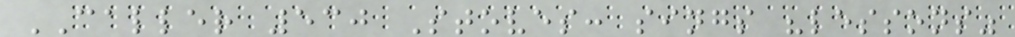CALLER 530 Stoves: sings "lessons"
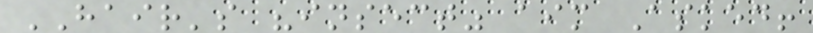HAIR's "insect" aim Asked!
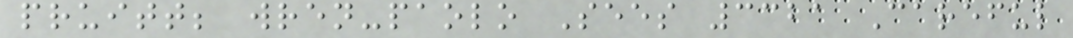pruitt; wren-paolo Sees 3321 Careful
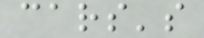cars's
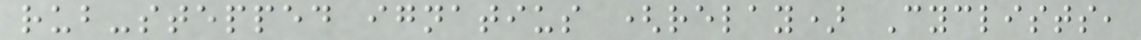rub-stepped ignatius (relay) Cyclists,
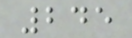245
